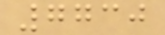7730
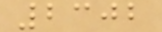2302
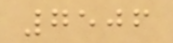7506
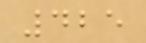425
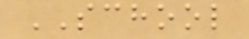SCHOOL
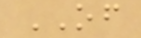OF
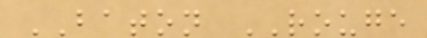BATON ROUGE
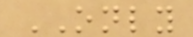ONLY
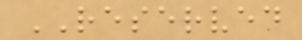RESERVED
